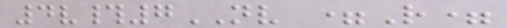4v#7NV =R=
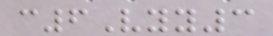c6Vyy3
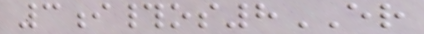3i#os8ER
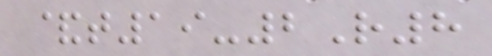&t19-2R8
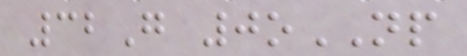32G 0oNP
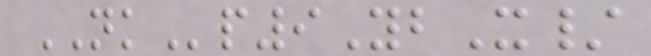NKp9YbX/
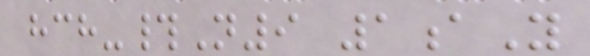hch-#N9 1aY
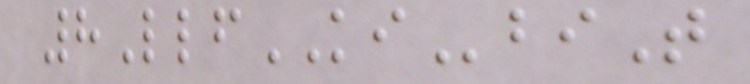8LlfKIbiT
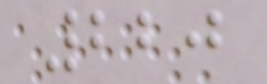220
